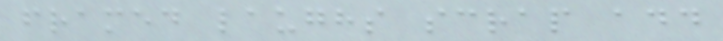framed laughs scrap add
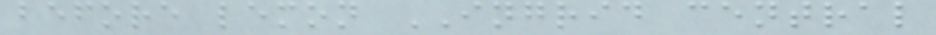before lemon INGRID central
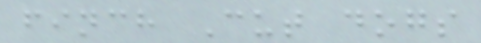finch Cut dogs
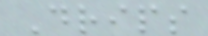Drips
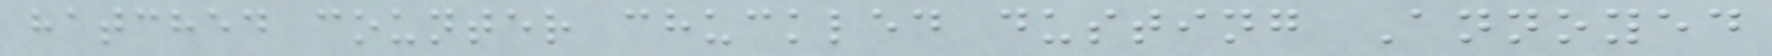hatched counter chuckled dusting Annoyed
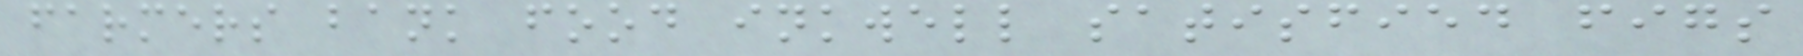farmers bank food inkwell satisfied figs
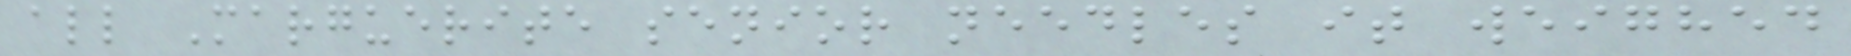all Marguerite senior needles it weighed
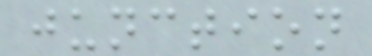junction
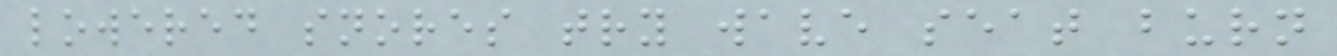lowered snores try wave seat burn
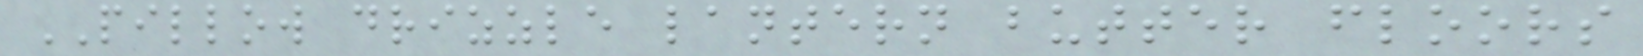PILLOW drizzle lantern butter floors
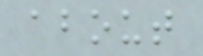about
